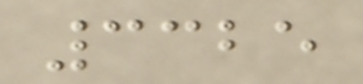3325
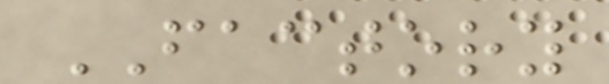FACTORY
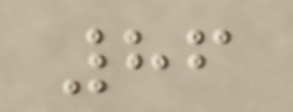86
